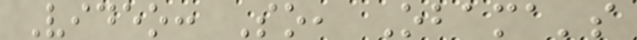Video: So, Obama's
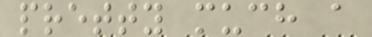pretty much a
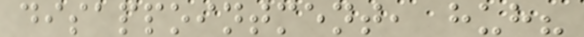disappointment, huh?
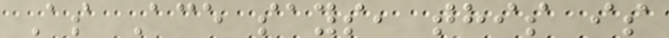As Ace says, this is
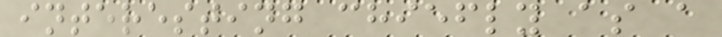interesting chiefly as a
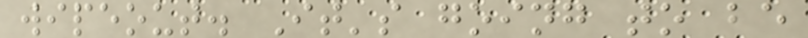wipeout. It's going to be
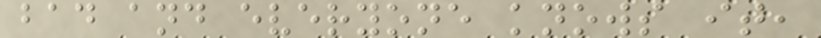bad and everyone knows it,
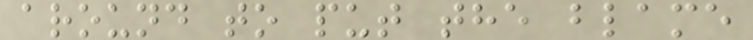around to put the blame
